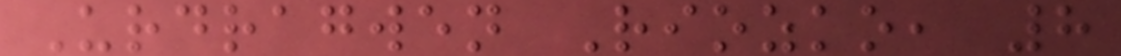Urdragwen Riozko, 8
